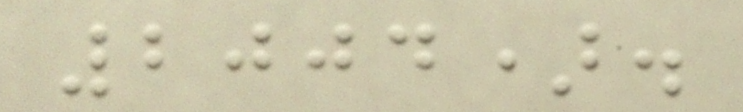2004).
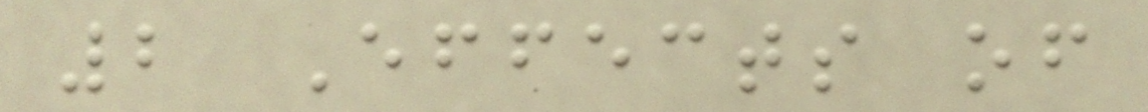2 Effects of
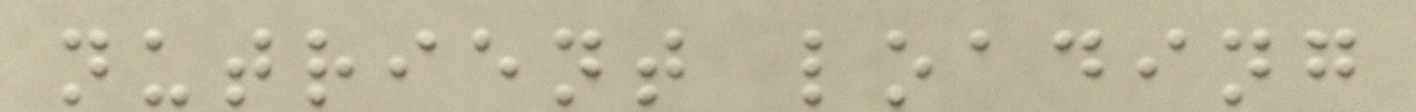nutrient loading
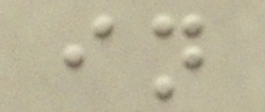in
